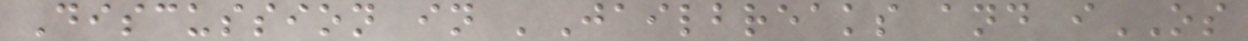Discussion in 'Jailbreaks and iOS
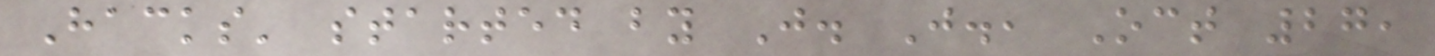Hacks' started by J. J., Oct 27,
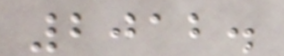2012.
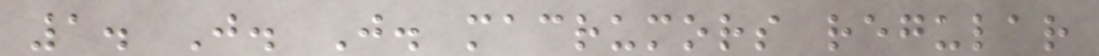1. J. J. macrumors regular
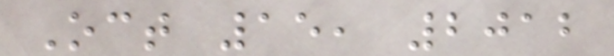Oct 15, 2012
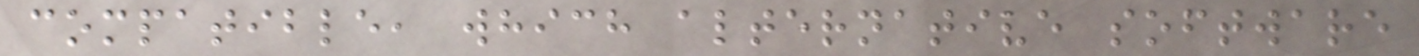compatible, which alternative software
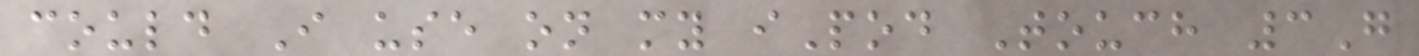could I use on my iPod Touch 3G
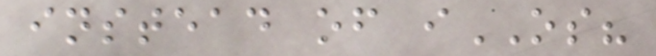instead of iOS?
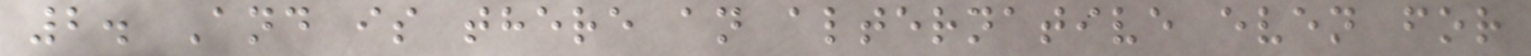2. And is there an alternative even for
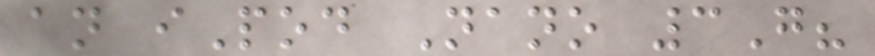an iPod Nano 3G?
